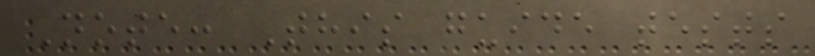Note: This guide tests
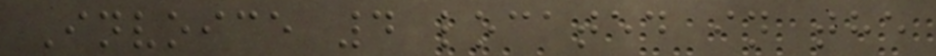Invoice 4 located in the
